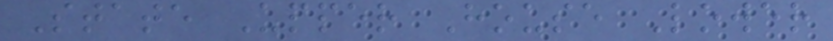State Upper House Lower
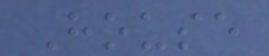House
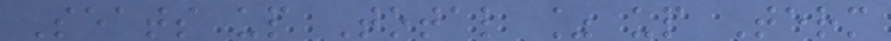Seats up Total % up Term
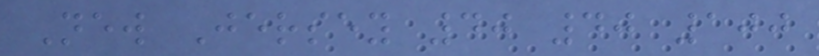New Jersey 40 40 100
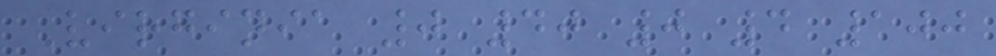Virginia 0 40 0 4 100
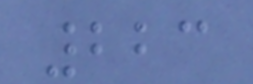223
